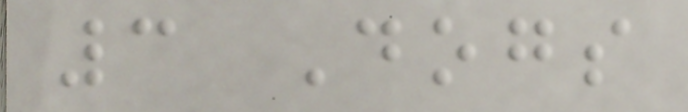3 Dogs
